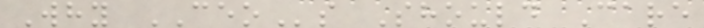Why CEOs Should Care
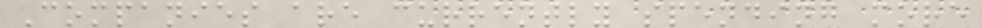Companies are currently spending more
